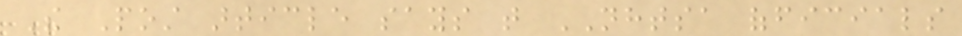The Post article says that NHTSA officials
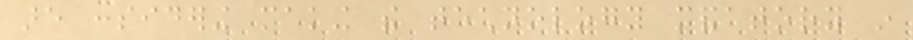are considering making the technology mandatory in
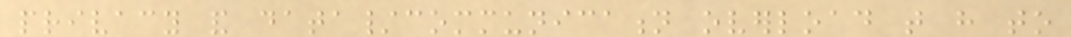privacy and data/communication overload that have to
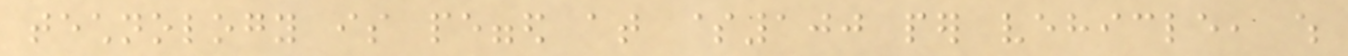technology is pegged at $100 per vehicle, which
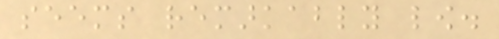seems remarkably low.
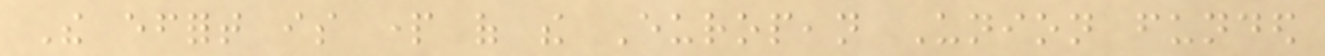The effort is part of the European Union funded
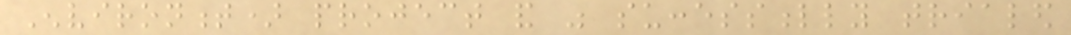Environment) project and was successfully trialed
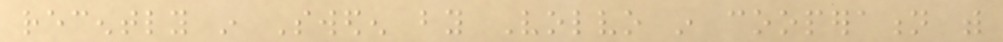recently in Sweden by Volvo in cooperation with
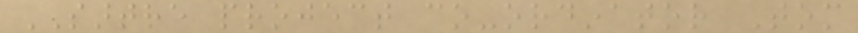SARTRE project co-ordinator Tom
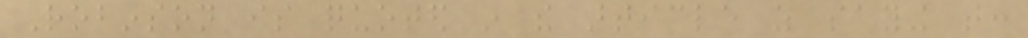Robinson is quoted in the article as saying that:
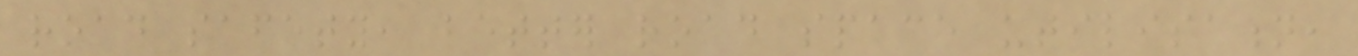road safety, better road space utilisation,
